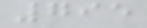795
